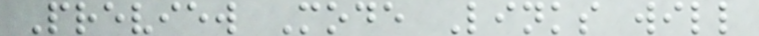Preview Mode Links will
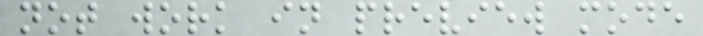not work in preview mode
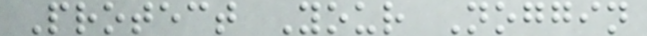Protect Your Noggin
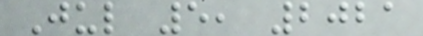Jul 5, 2021
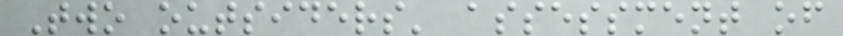Two outsiders' assessment of
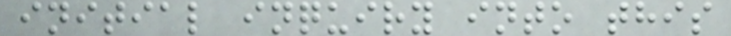initial inquiry into this
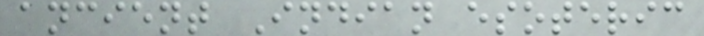ancient Indian esoteric
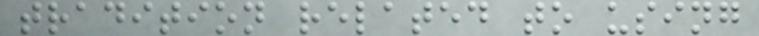tradition related to using
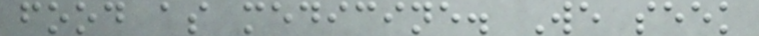food as medicine. We seek
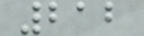212
